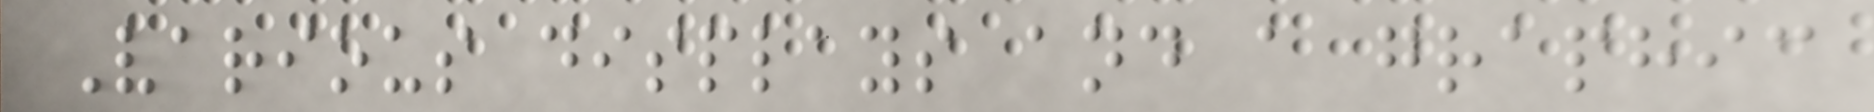Various displays and a graphic
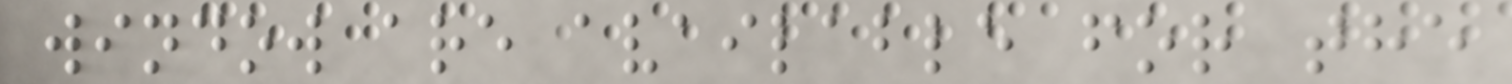window are available for the
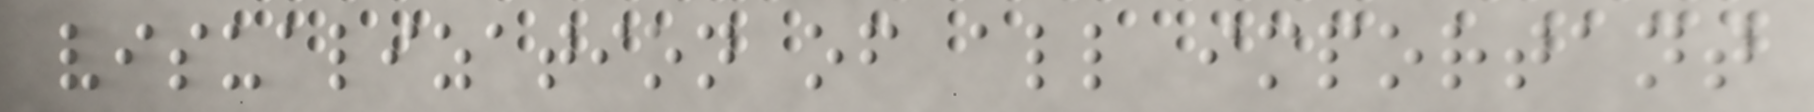visualization of all important
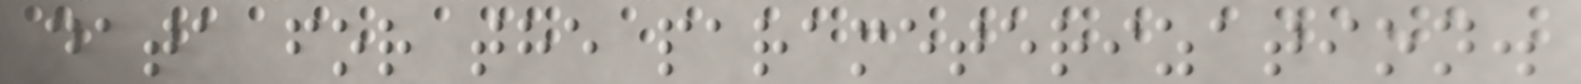data for the parameterization.
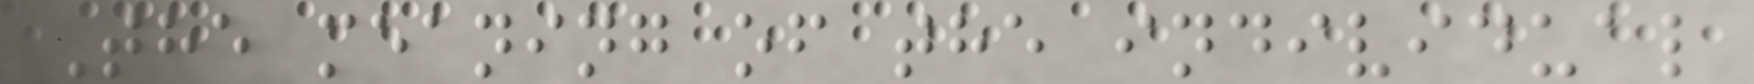The meaning of the individual
